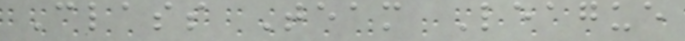Class Team League
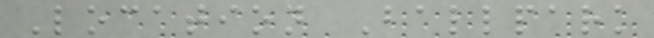Location Ballpark
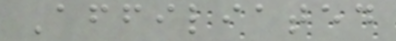Affiliated
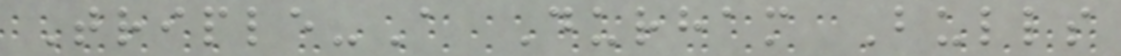Triple-A Durham Bulls
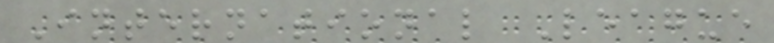International League
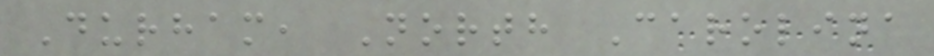Durham, North Carolina
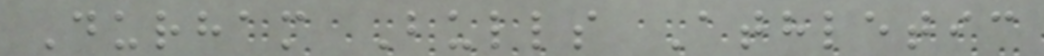Durham Bulls Athletic
